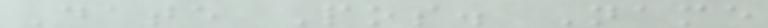Date Pos. Name
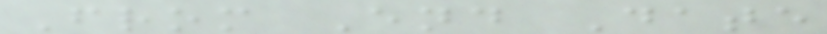From End Date
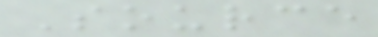Source
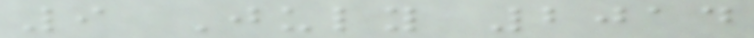9 July 2014
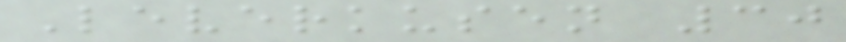Leverkusen 30
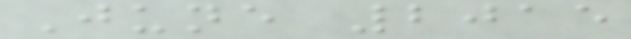June 2015
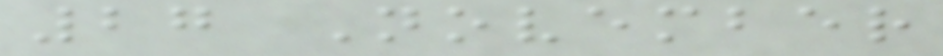27 November
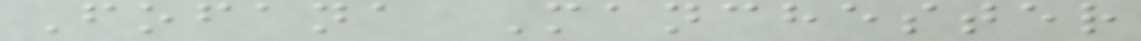Fofana Manchester
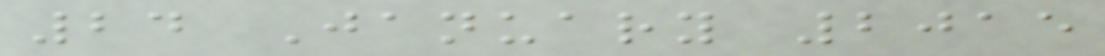24 January 2015
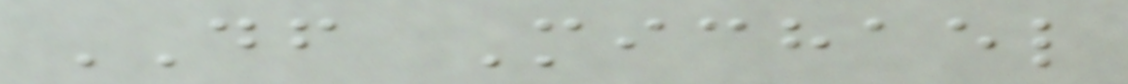DF Michael
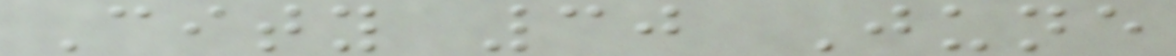City 30 June
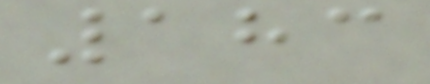183
